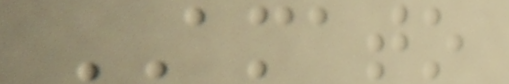AMATO
